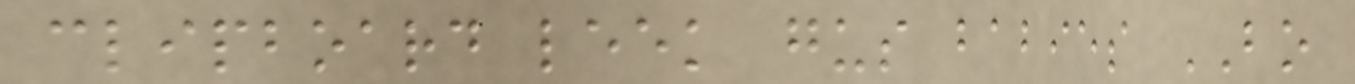clipboard leek gus babies BO
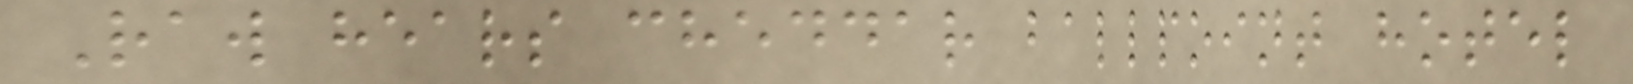Raw hears cheddar ballpoint hotel
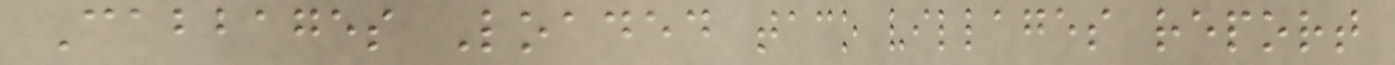Cabbages Loaded taco villages report
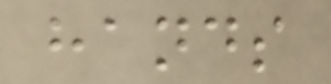hands
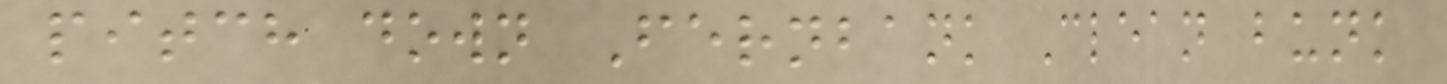pitch down Fernbank Clean bunk
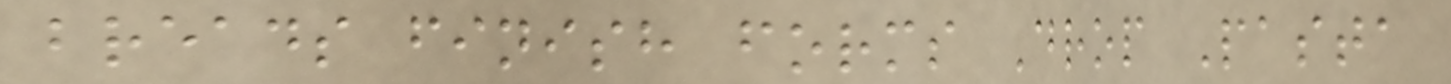breads finish forms Drop Pasta
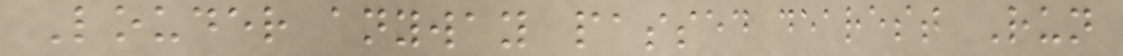Louder anyway passed dearest Run
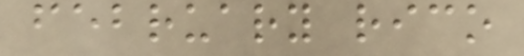february rico
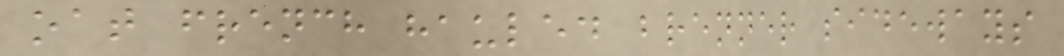oat french hauled brenner sideways
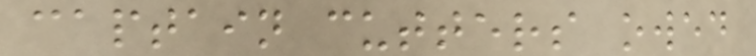captain cutters owed
